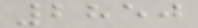2850
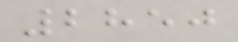2850
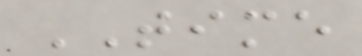TIME
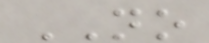NO
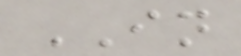IN
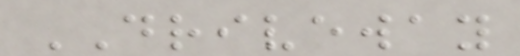DRIVEWAY
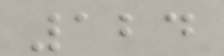124
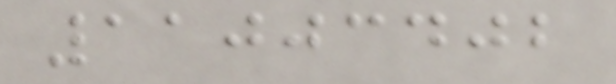11003402
